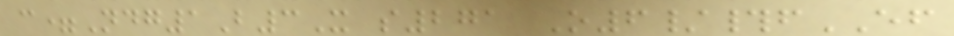c=Ndg1B3X s271 O6/#fEF
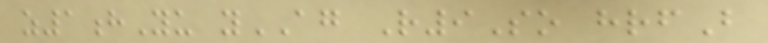z1hYu yAG R9So hrfB
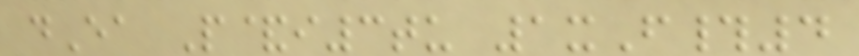dEa P&i3tu 1xF#4
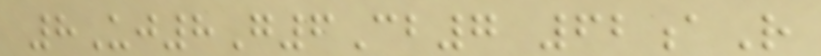8Uj8G6Cb7 62aR
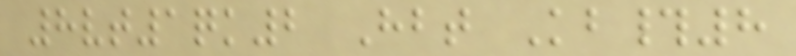8vt1qk2 Hbt Kb#8
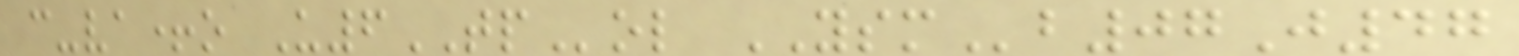c-va+o U6TPol YSMb07J47
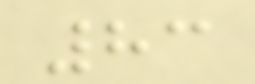83
